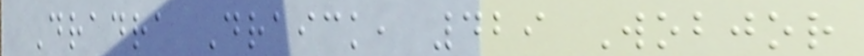Dradra Draick, 429 Wobjor
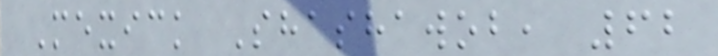Mexick Shashawob, 62
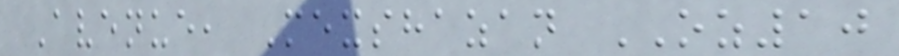Avenue, Mexshazan OZ10
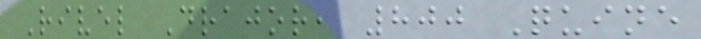Rivel Drajor, 800 Quine
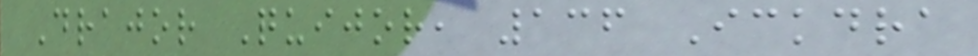Drajor Quijor, 136 Ickdra
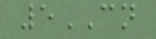5CN
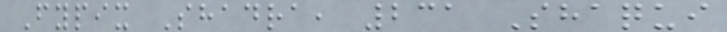Fypix Shadra, 231 Shaqui
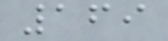169
